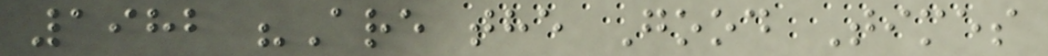1982 "Are the Good Times
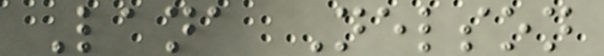Lana Nelson
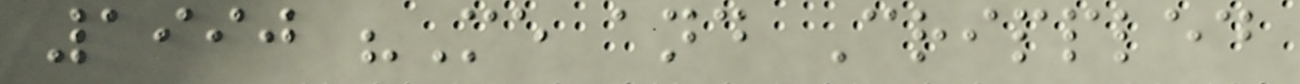1990 "Me and Crippled
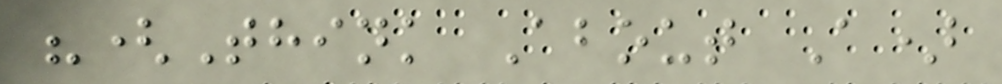"(Think About A)
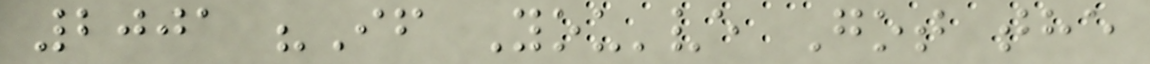2001 "If You've Got the
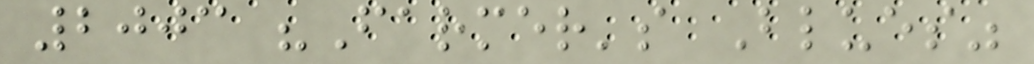2003 "Farmer's Blues"
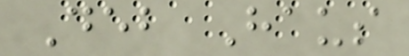Deb Haus
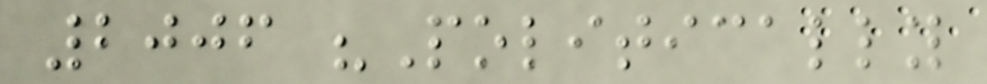2006 "Politically
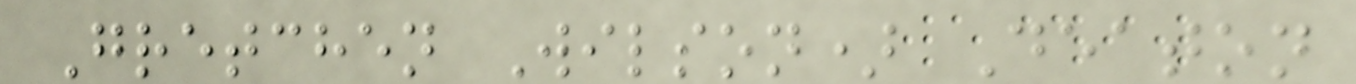Gretchen Wilson) Deaton
